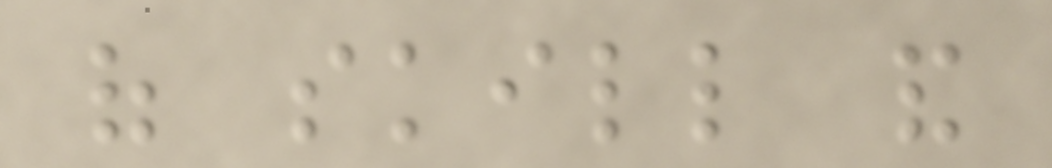of skill and
